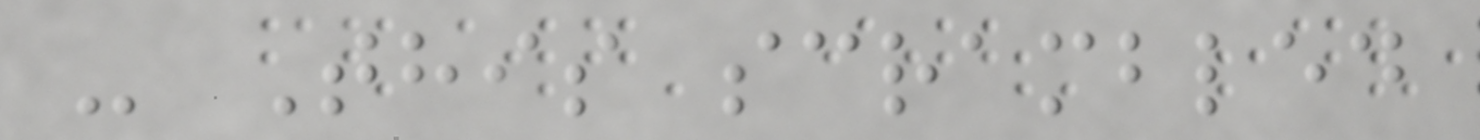- This scrambled
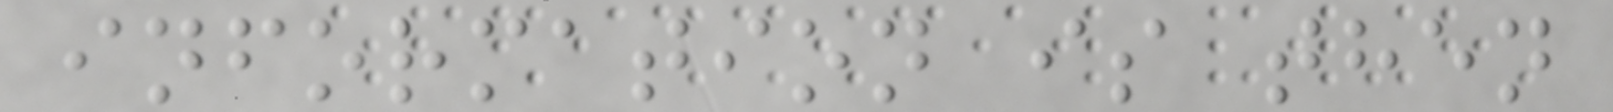information is then
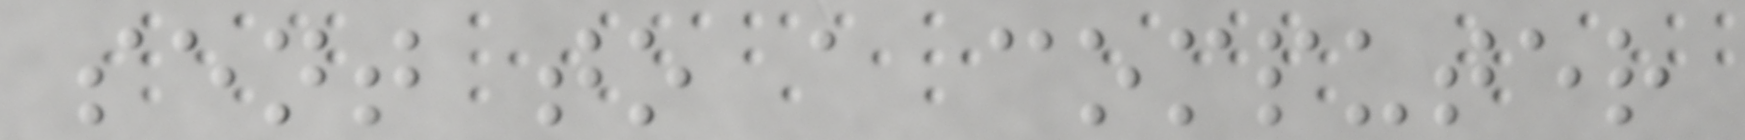sent to a computer
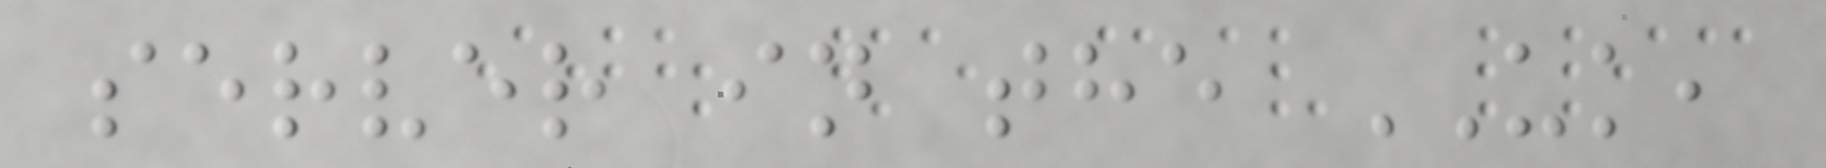server in the UK,
